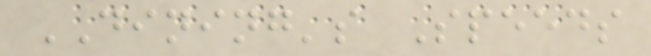DINING's Speeds
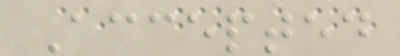Accepted
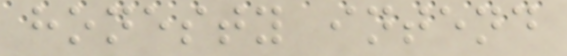honesty intend
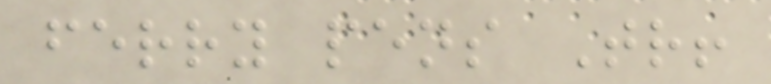ferry pens Tr!
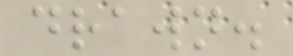drawn.
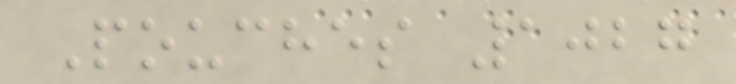Pouches 1027
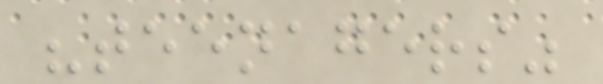"teenagers"
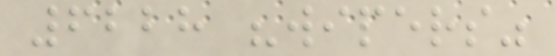6228 "wipers"
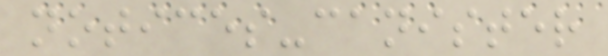notices-canister
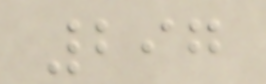297
